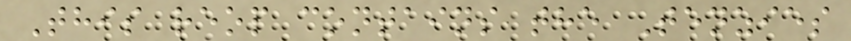This reop contains the Tenzies
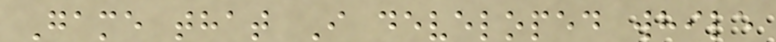Game that I developed while
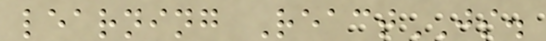learning ReactJS.
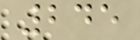245
